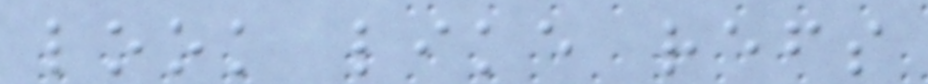look like refs
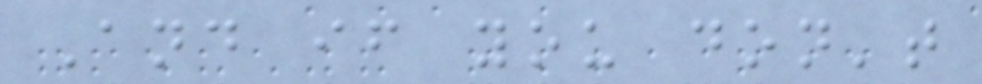And if you don't
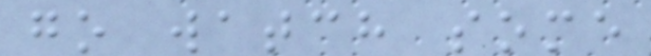go watch some
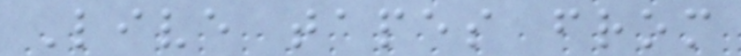Live tapes from
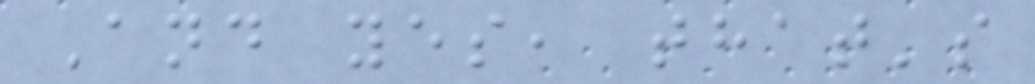And yes, that's
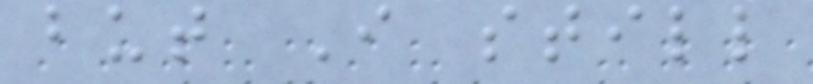but I still
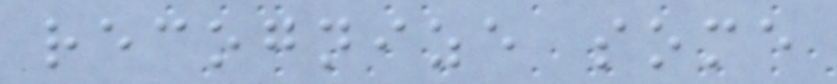recognize some
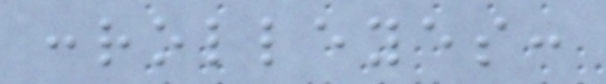:rolleyes:
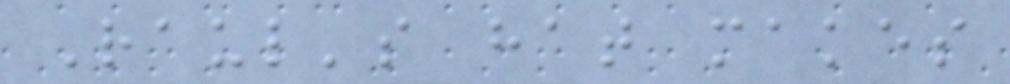Raul's hat makes
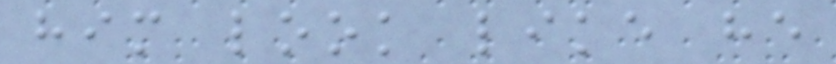him look like he
